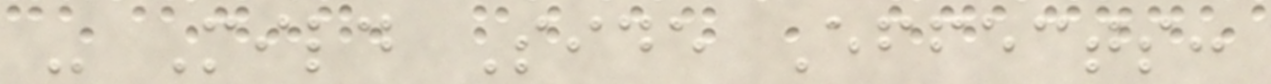- Mild Side Effects:
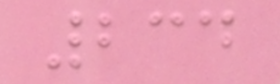234
